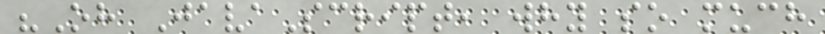"Oh JavaScript, why so much
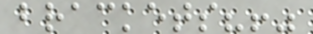brackets?!"
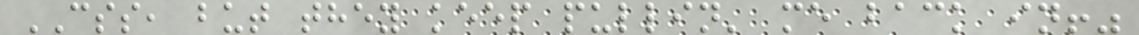CSS, but they keep pullin' me back in!"
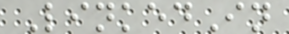LinkedIn
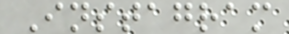Instagram
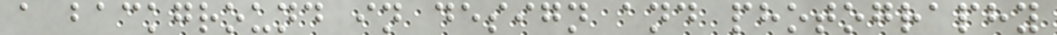a background in design and photography
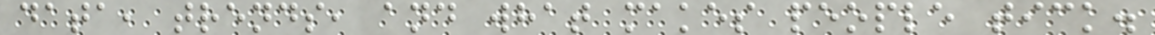data, trends, and what makes people tick.
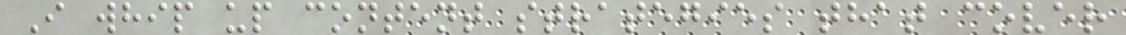I whip up content strategies that cover
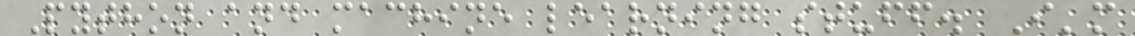Python and machine learning stuff. I'm
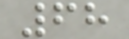68
